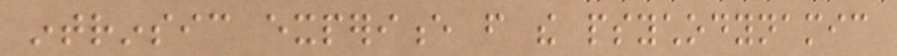intrinsic experience from the psychodynamic
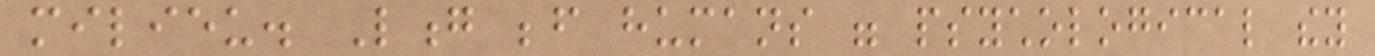milieu. Long before humans were psychological they
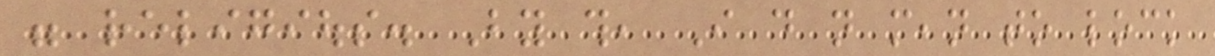were religious. By this, I do not mean to lock
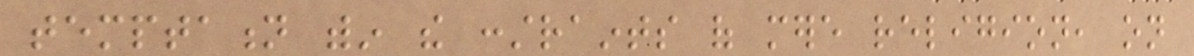temptation within the constraints of mere religion, on
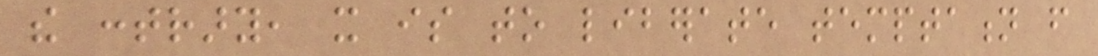the contrary, it is to liberate temptation from
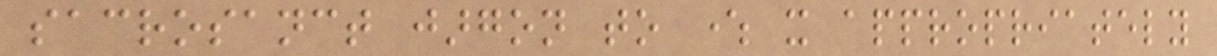sacrosanct jargon to where it appropriately
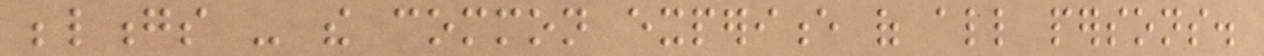belongs - the common experience of all persons.
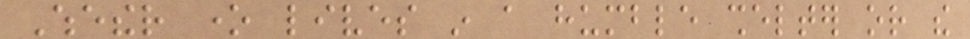Whether one lives in a humble shelter or the
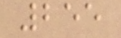255
